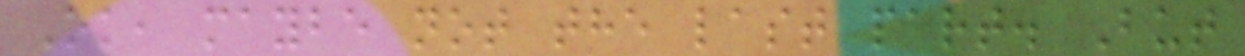Ok, maybe not the last part. But
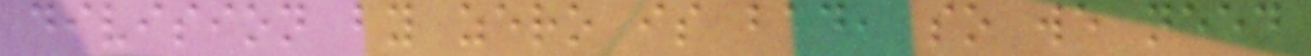division by zero is bad, so we need
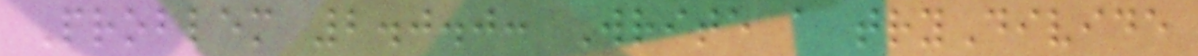Problem 2.0.0: Write a tryDivide
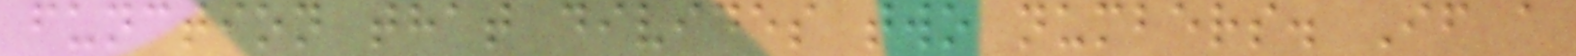function that divides two numbers. If a
